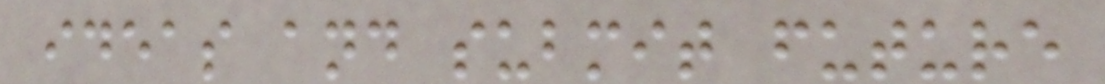ideas and submit future
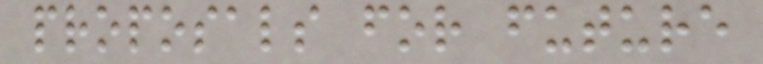proposals for future
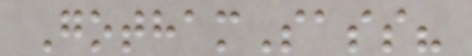GothamSass?
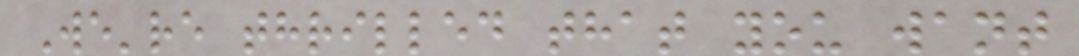We're thrilled that you want
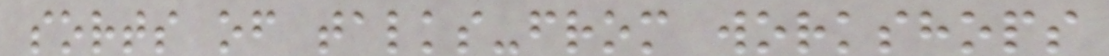sorts of talks-from workshops
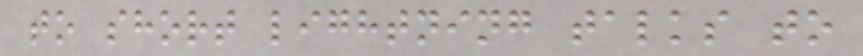to short lightning talks to
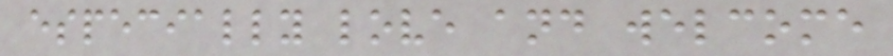especially love and welcome
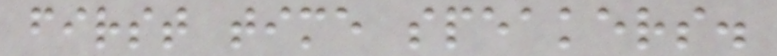first time speakers.
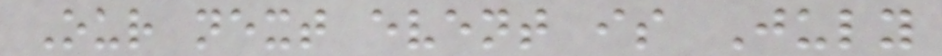Our next event is July
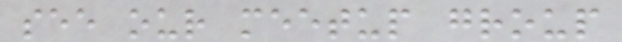see our meetup group
